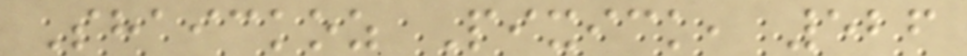Shaickoz Pixick, 526
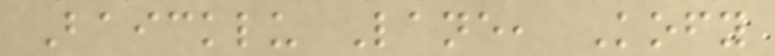Baicklu Lane, Kofy
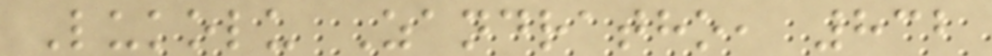Lukolu Zandratho, 832
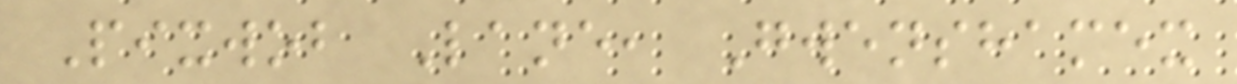Pixwob Lane, Gwenshamex
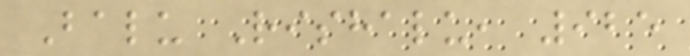Balu Rishalu, 925
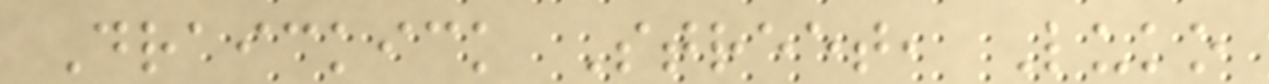Draickick Street, Luko
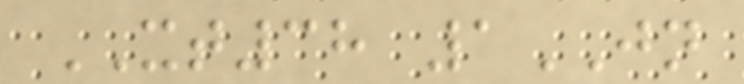XT38 1JN
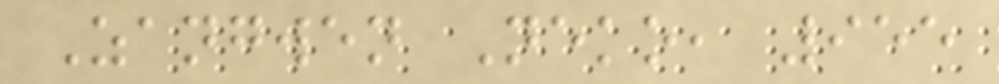Zangwen Neko, 955
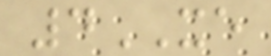4XE
